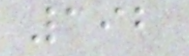192
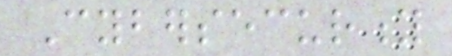Cybersecurity
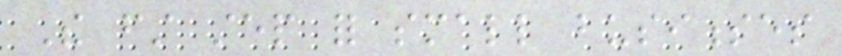The first step for small businesses
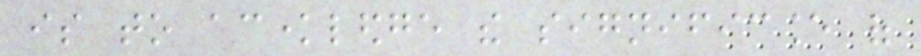is to acknowledge the significance of
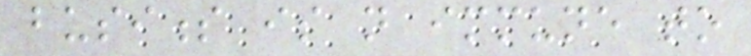business is not immune to
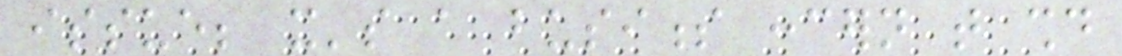issue; it's a business concern that should
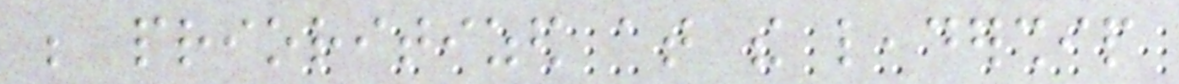be prioritized at the leadership
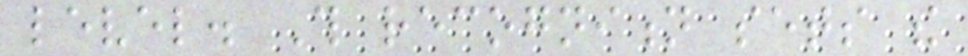level. This recognition sets the
